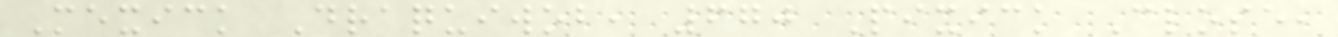Mexick Draquiwob, 670 Pixick Close,
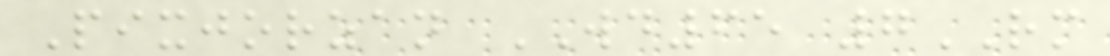Pixjorzan WD65 7RM
